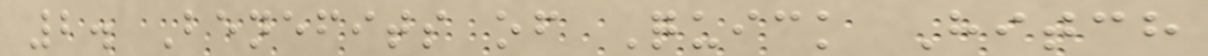2. Benefits of Quick Hitch
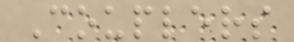Couplers
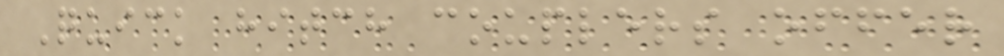Quick hitch couplers offer
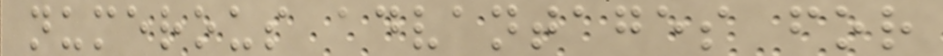numerous advantages for
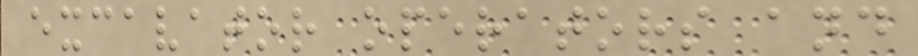excavator operators and
